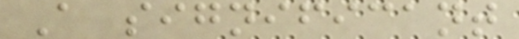A significant
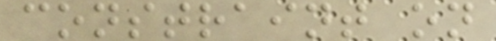constraint on
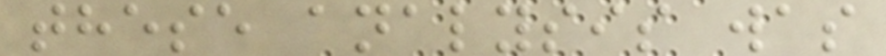these analysis was
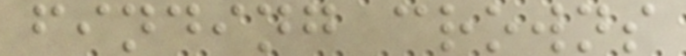finding crowns
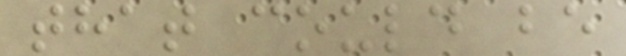that could be
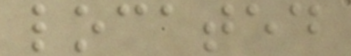located
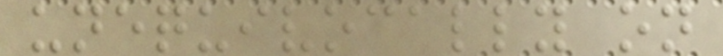unequivocally on
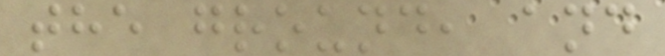the ground, and
